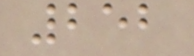252
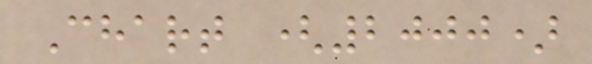Chart (2000)
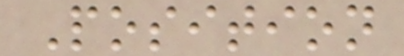Position
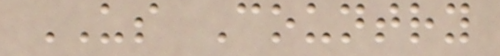US Country
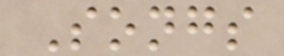Songs
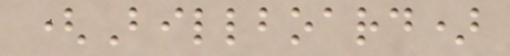(Billboard)
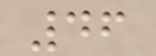46
